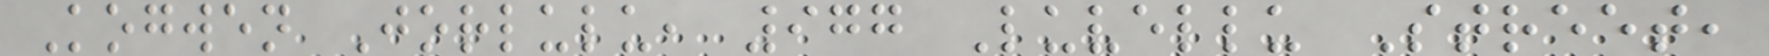Kogwen Jorlulu, 977 Luvellu Street,
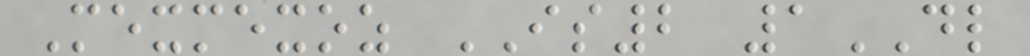Mexmexoz IS2 1DL
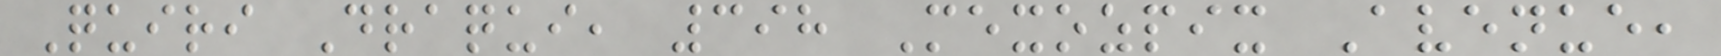Quiri Draqui, 398 Mexozpix Avenue,
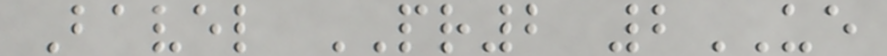Bavel PR2 2UE
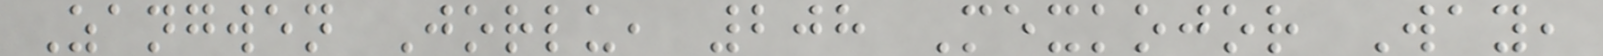Zangwen Jorlu, 208 Mexkojor Way,
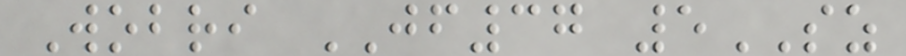Wobri JF37 5SZ
